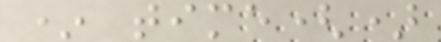* time()
